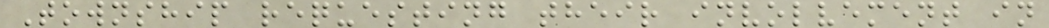Township requesting their involvement in
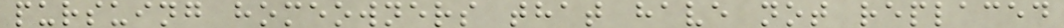pursuing homeowners that have not replaced
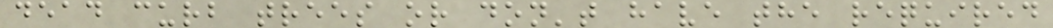dead curb trees or don't have the required
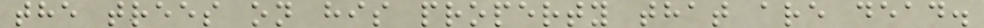the trees on his property that are dead.
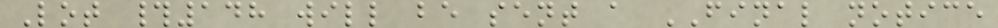Lot #148 will be sent a FINAL notice
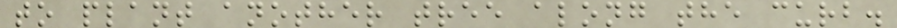to plant another tree along the curb.
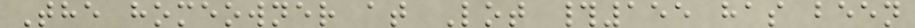The homeowner at Lot #155 has been
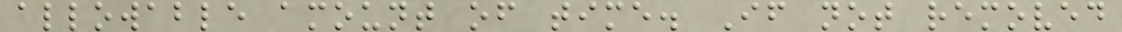allowable amount of time. If not removed
